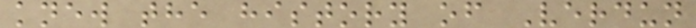knew the history of Verdun
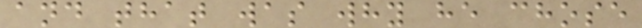and that was why he chose
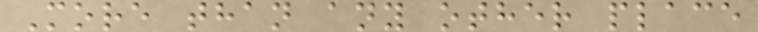More than any other place
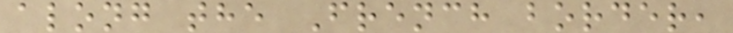along the French border,
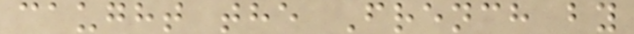caught the French by
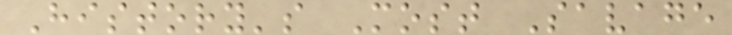History's Most Savage
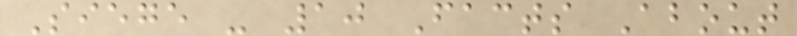Siege - 10 Facts About
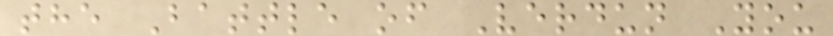the Battle of Verdun You
